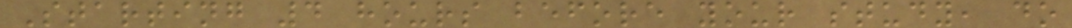Starting 4 hours before your study, do
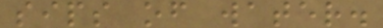sips of water.
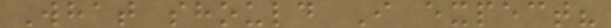What should I expect?
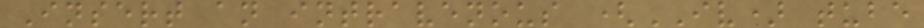Insert an intravenous (IV) tube
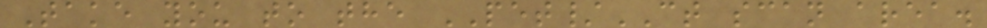Take you to the PET/CT scan area.
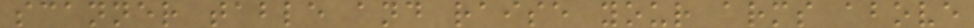scanner table and raise your arms above
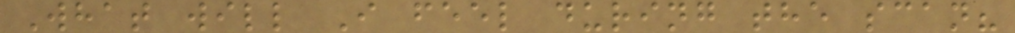What will I feel during the scan?
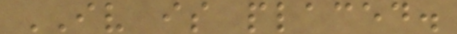IV is placed.
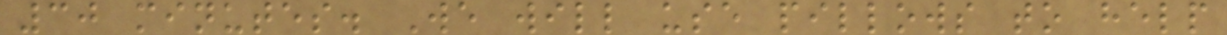30 minutes. We will use pillows to help
